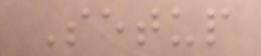Setup
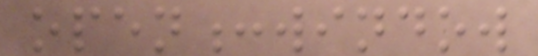open:window
